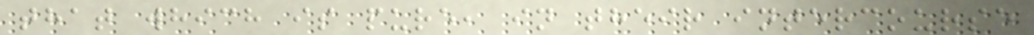that which is pure, in their intercourse
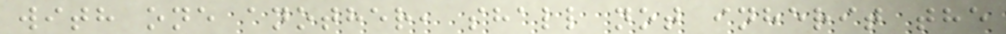with one another, shall not inherit the
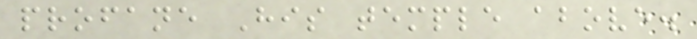profane His temple above.
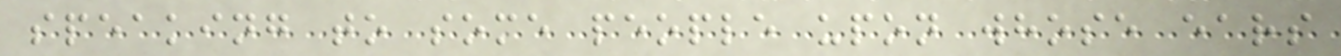speaking to some people upon whose ears
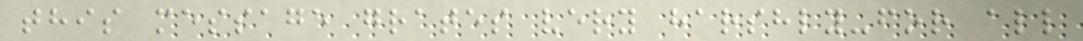this message grates very harshly-for all
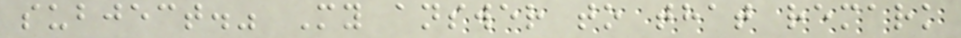subject." My answer to that remark
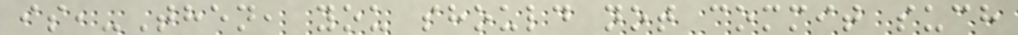is,-Then, you should not commit such
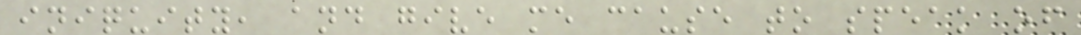iniquity, and give me cause to speak of
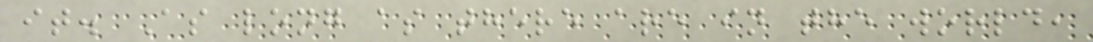it. As long as there are in the world,
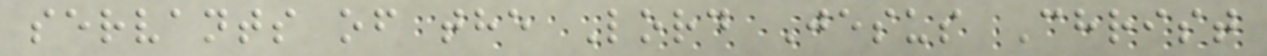servants of the Lord Jesus Christ
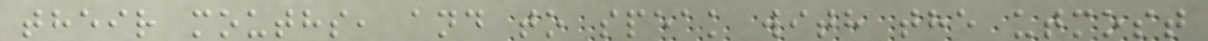their mouths, and to speak with the utmost
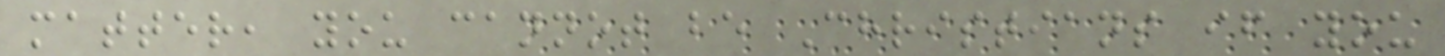matter, you cannot be Christians if you
